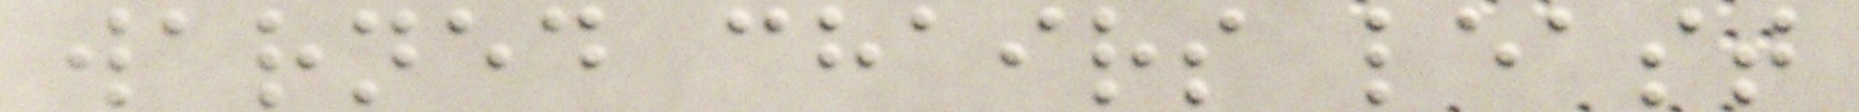warned chairs least
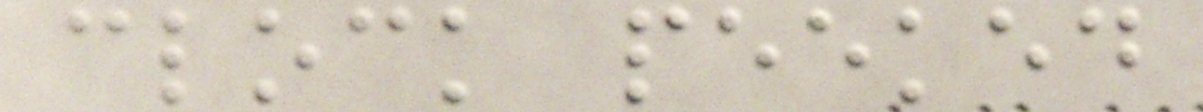clock peeked
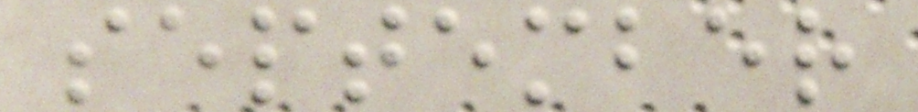september
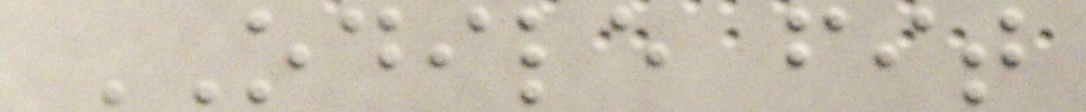ODILE fit
